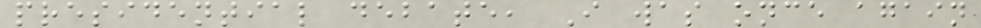presidential debate, I was once again
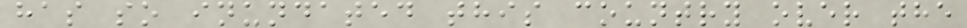has so inundated this country over the
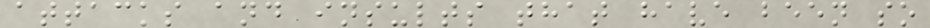attacks and insults that have been so
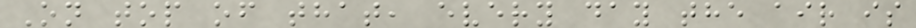On top of that, every day the air is
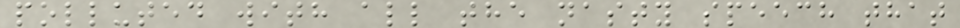polluted with all the nasty speech that
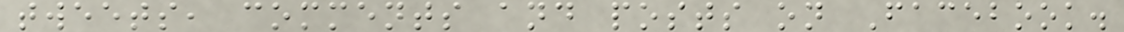tweets, comments and posts on Facebook.
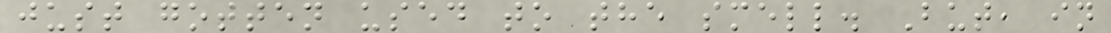just gotten used to the smell. But, in
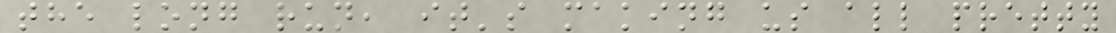the long run, it's making us all pretty
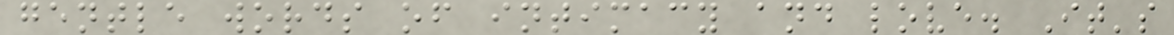gentle words of intimacy and love. It's
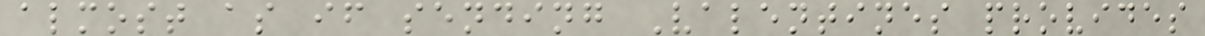almost as if sending Valentines provides
